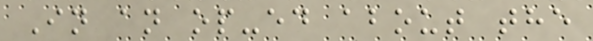In an op-ed about the
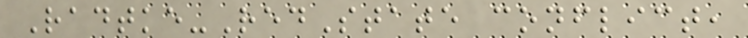Radtke-RedState conflict,
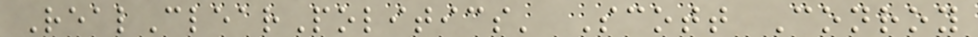RealClearPolitics' Scott Conroy
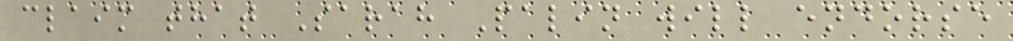claim that Sarah Palin will endorse
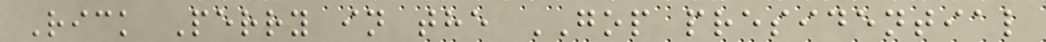Rick Perry in the GOP presidential
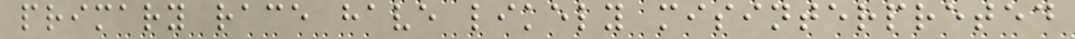primary race have likely misinterpreted
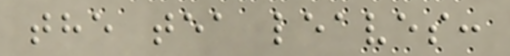the tea leaves:
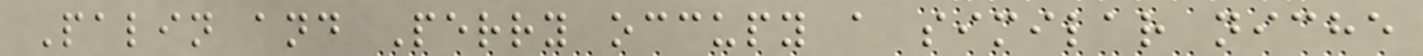Palin and Perry occupy a similar niche
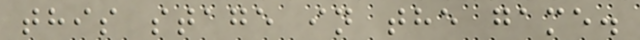this stage in the game.
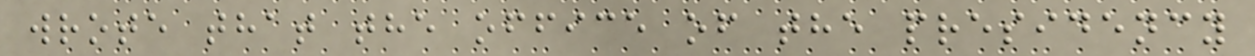wrote that the office of the presidency
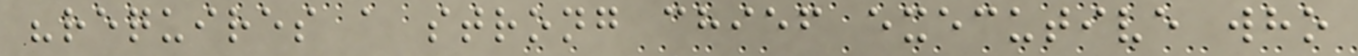"requires a strong chief executive who
